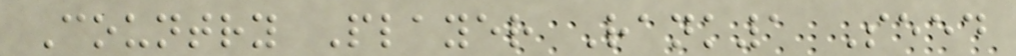Country Player Rank1 Seed
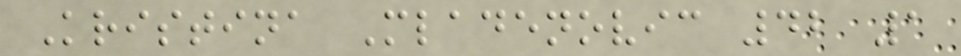Kristina Mladenovic 42 1
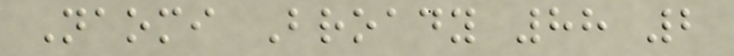Naomi Broady 88 2
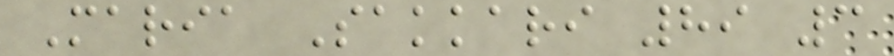Maria Sakkari 89 3
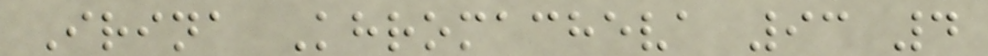Irina Khromacheva 93 4
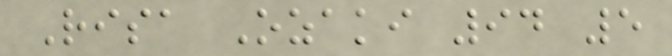Risa Ozaki 94 5
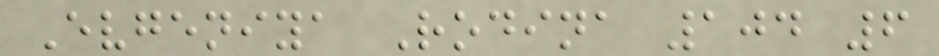Evgeniya Rodina 104 6
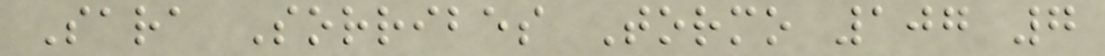Sara Sorribes Tormo 107 7
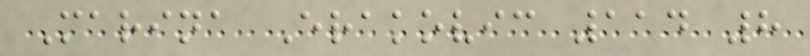Marina Erakovic 114 8
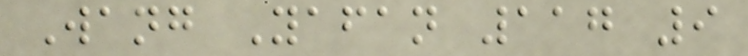Wang Yafan 117 9
